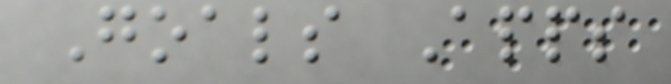Goals Apps
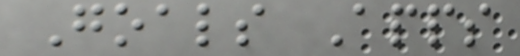Goals Apps
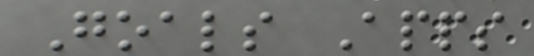Goals Apps
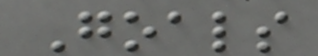Goals
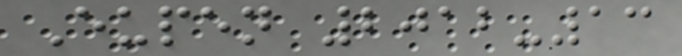Eupen 2012-13
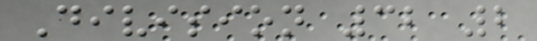Division 32 2
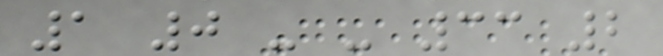1 0 - - 33 2
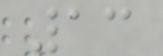13
